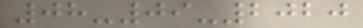08-09-2020
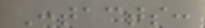Contacts:
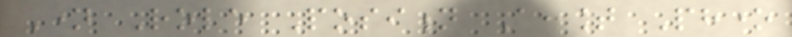Name Role Position Account Phone
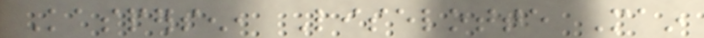Kaspersen, Liselotte Main
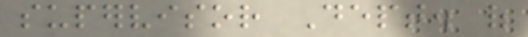supervisor Dept. of
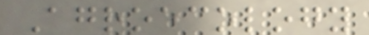Agroecology
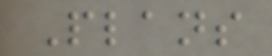Plans
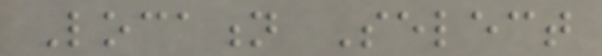Location Select
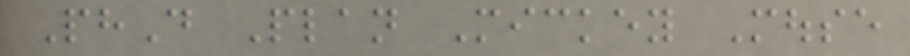PhD Plan Mickey Mouse
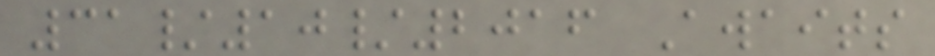31/10/2016 Awaits
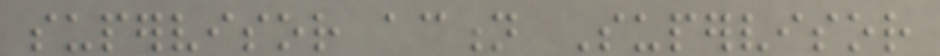supervisor action Supervisor
